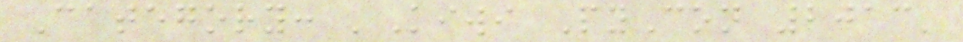Category: 'Kiwi PyCon 2013'
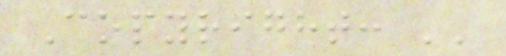Copyright: ''
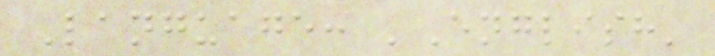Language: 'English'
